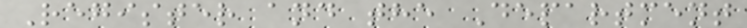Register and the Department
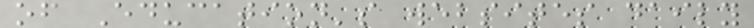of Education's websites daily
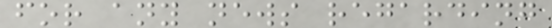for any news regarding
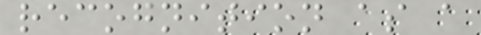recognition as a
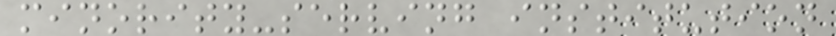minority-serving institution
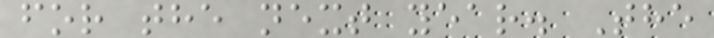for the next year. The
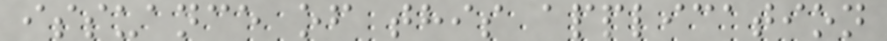issuance of this application
